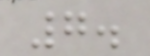7.
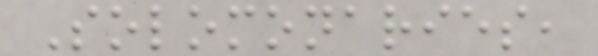Solomonaries,
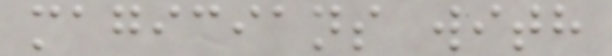magicians with
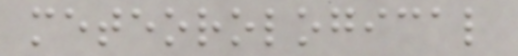meteorological
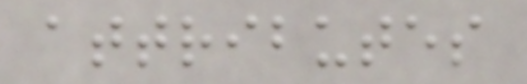attributes
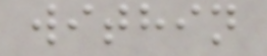within
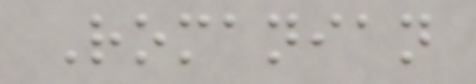Romanian
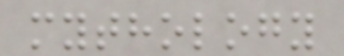mythology
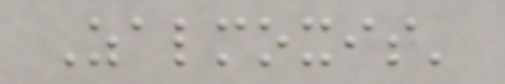Zalmoxis'
